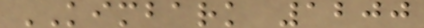KIMBARK 1200
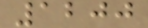1200
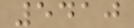5410
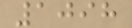1098
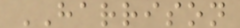HARRISON
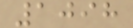1098
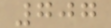707
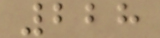228
